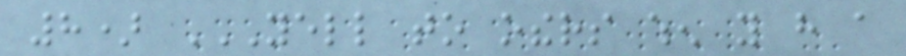8) YELL TO OTHERS WHEN YOU HAVE A
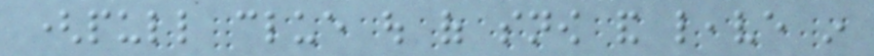(pull clue out of snow and leave in
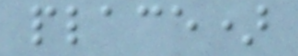place)
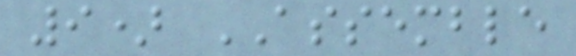9) ASSEMBLE
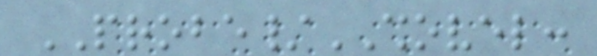PROBE/SHOVEL:
